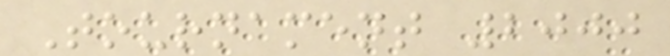Tournament 2000
